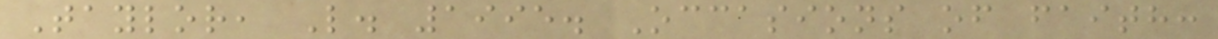Taylor, L. 1995. Occasions of faith:
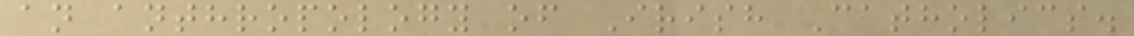an anthropology of Irish Catholics.
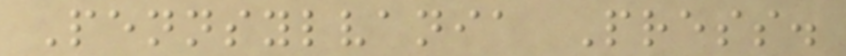Pennsylvania Press.
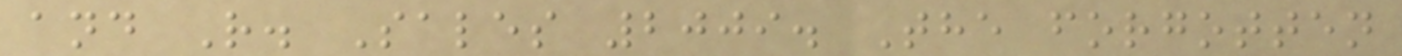and R. Sales 2009. The forgotten
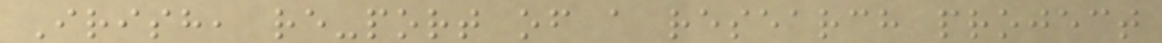Irish, re-port of a research project
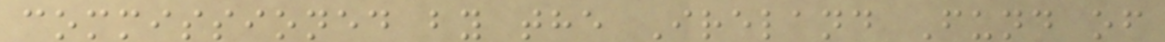commissioned by the Ireland Fund of
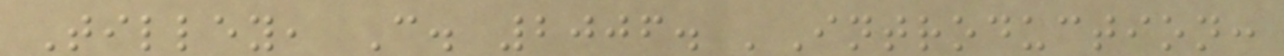Tilley, C. 2006. 'Introduction:
